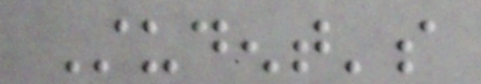Student's
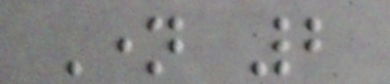Name 2
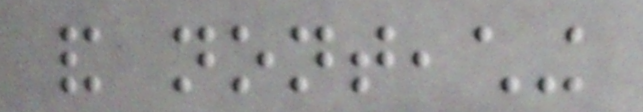and nonteaching
